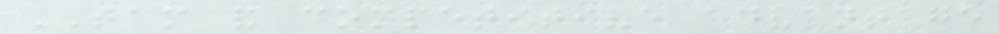TAM and competitive advantage
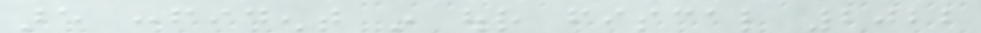are confident in our fiscal 2022
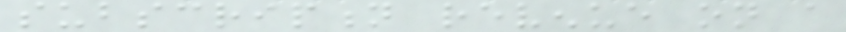subscription revenue on a
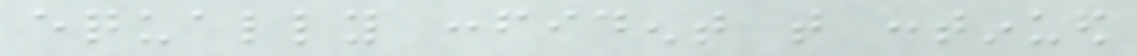equally confident that continued
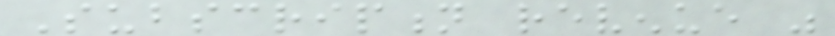Subscription revenue was
